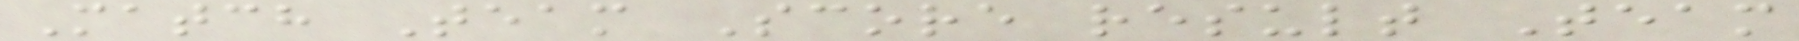Match Team Score result Team
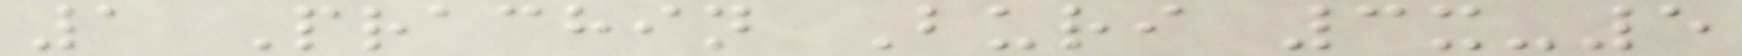1 Prachin Buri 3x-5
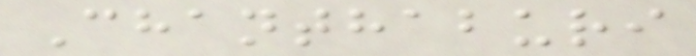Chanthaburi
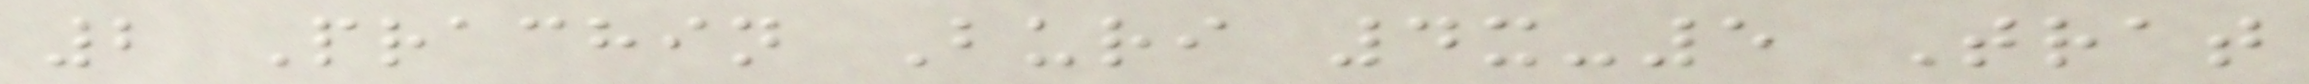2 Prachin Buri 4x-5 Trat
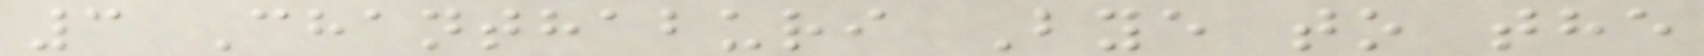3 Chanthaburi Bye to the
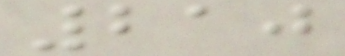210
